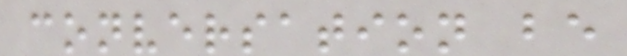conversation be
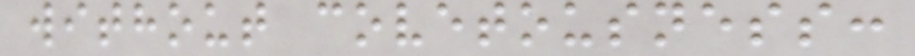without covetousness:
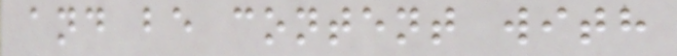and be content with
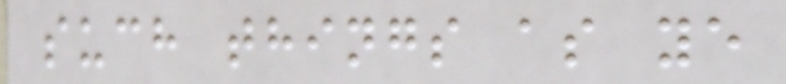such things as ye
